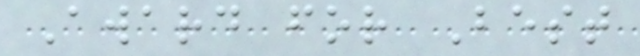Award for Best
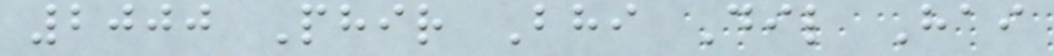2000 Phir Bhi Dil Hai
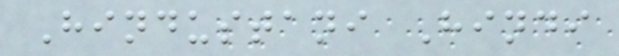Hindustani Hindi
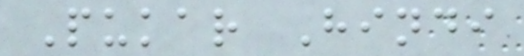Pukar Hindi
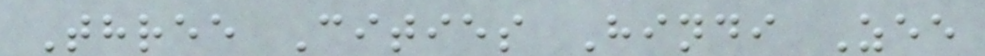Three Cities Hindi Zee
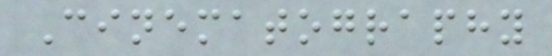Cinematography
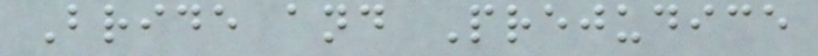Bride and Prejudice
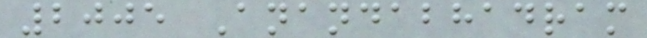2005 Anandabhadram
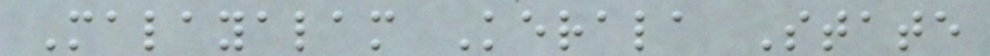Malayalam Kerala State
